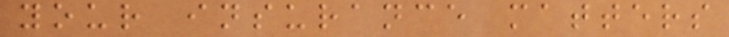your insurance matters
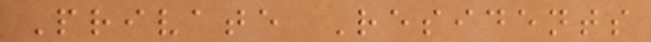Private Residents
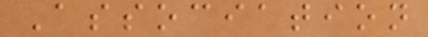Association
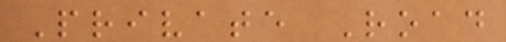Private Road
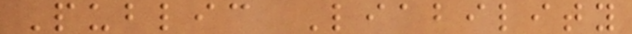Public Liability
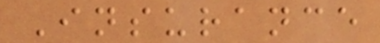Insurance
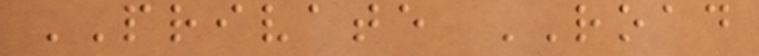PRIVATE ROAD
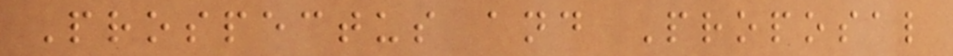Prospectus and Proposal
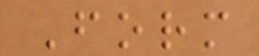Form
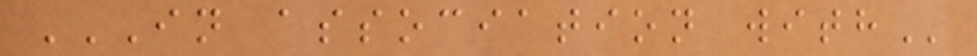IN ASSOCIATION WITH
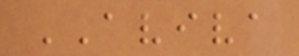AVIVA
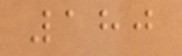180
